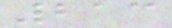213
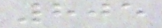805
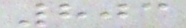803
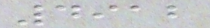4912
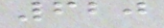620
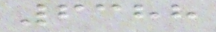6388
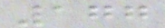177
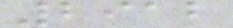2912
